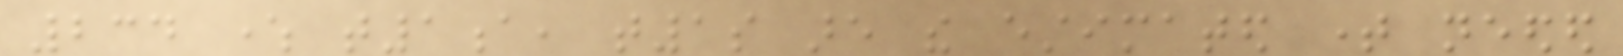234 where t1a, t1s are the estimated time needed
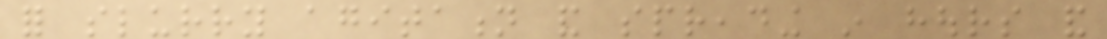for slurry agitation and spreading in hours and
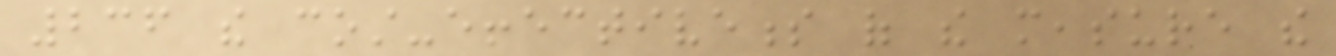236 the cost-effectiveness of the measure the
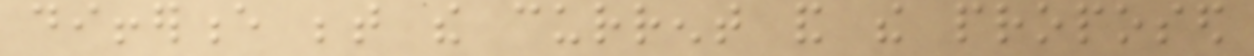difference between the current and the proposed
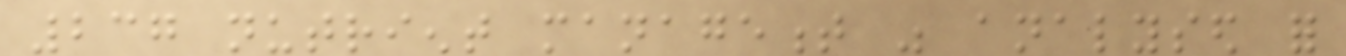237 nutrient management was analysed for
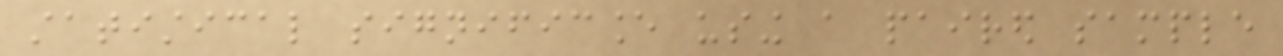statistical significance using a paired sample
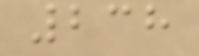238
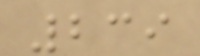239
